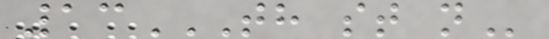13TH ST N
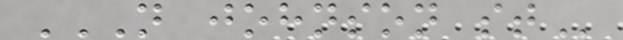N JOHNSON ST
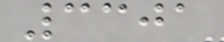3301
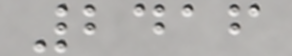2416
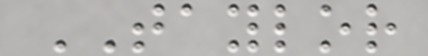TAYLOR
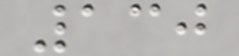130
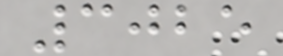3025
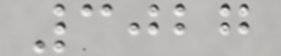3027
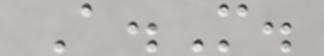A.M.
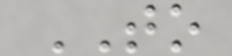TO
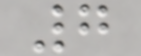7
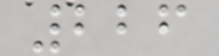226
